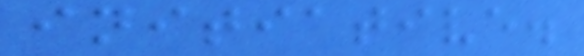initiative.
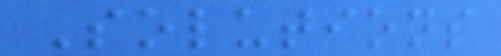Solutions
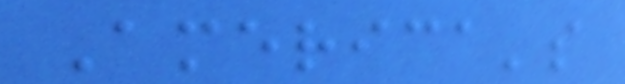America's
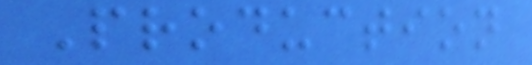Production
